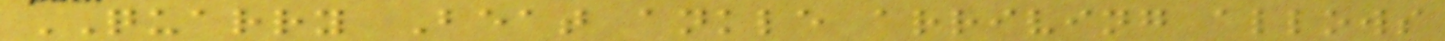QUARRY Beat ankle arriving allows
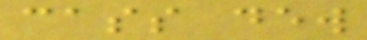cass dew
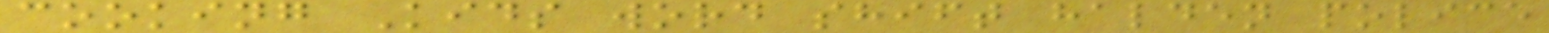cooking Kids word shift halden police
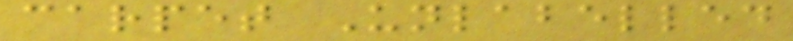carpet Unlabelled
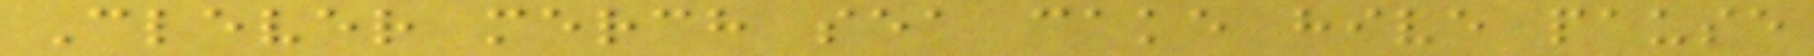Clever merch sea cake hive pause
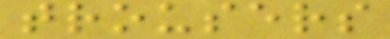trousers
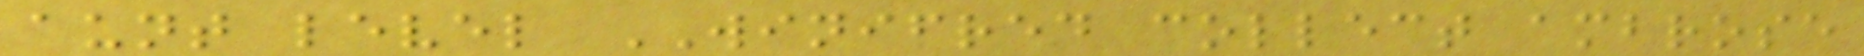aunt level WINIFRED collect ambrose
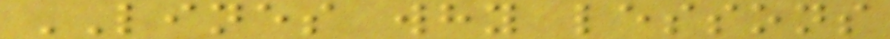LINES why lessons
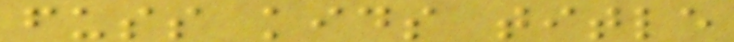fuss kids title
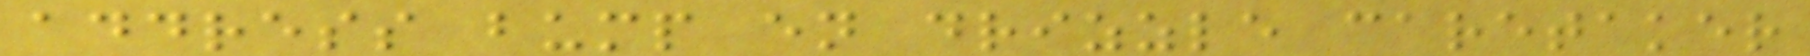address bump en drizzle caretaker
